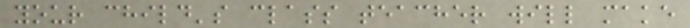your child's class teacher will make
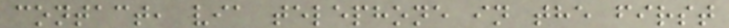contact, via telephone in the first
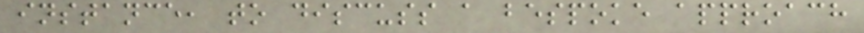instance, to discuss a bespoke approach
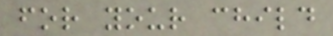for your child
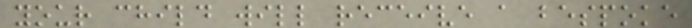your child will receive a bespoke
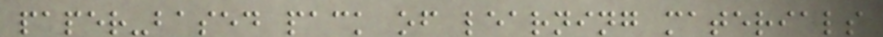paper-based pack of learning materials
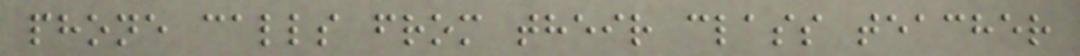phone calls from their class teacher
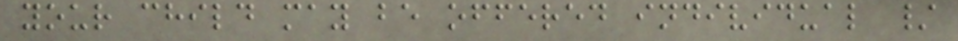your child may be offered individual /
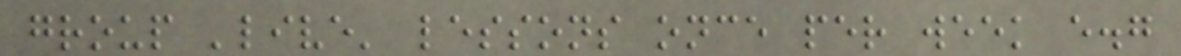group 'live' lessons once per week e.g
